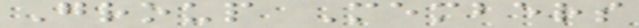Group Members
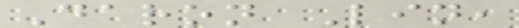Daron Lin,
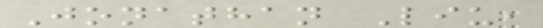Jonathan Liu,
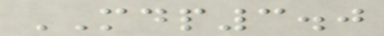MDP3.0
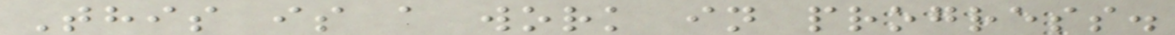This is a work in progress.
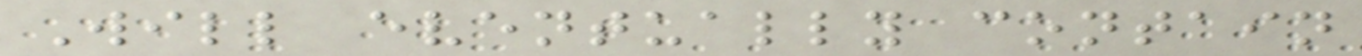Will eventually contain
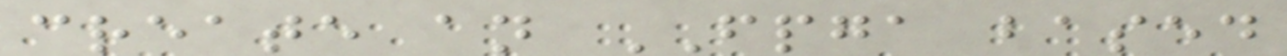create an FPGA based
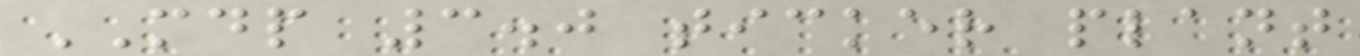MDP 3.0 ticker plant
